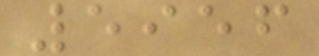5956
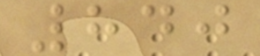840
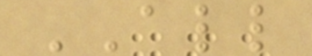ALL
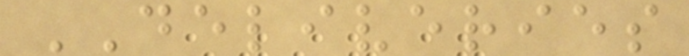DELIVERIES
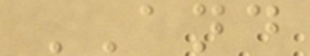AND
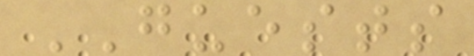GUESTS
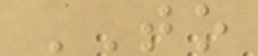TO
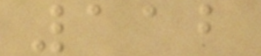112
